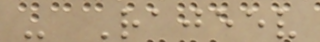- Rajeev
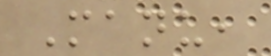Manu,
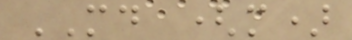MD (m)
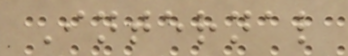Internal
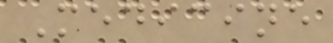Medicine
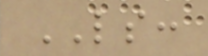LS:
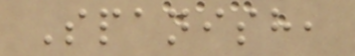Spanish,
